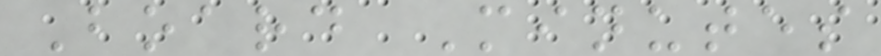Board Minutes
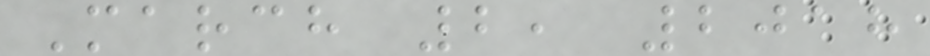March 2, 2018
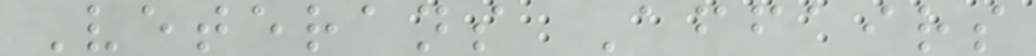Veterans Affairs
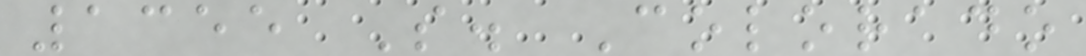1355 S. Colorado
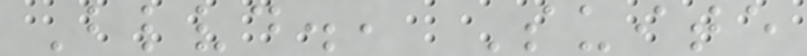Blvd., Suite
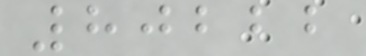80222
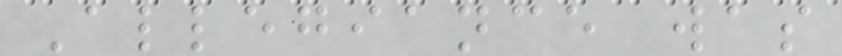Allegiance was
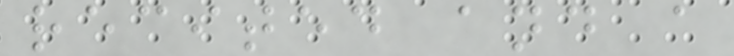recited and a
